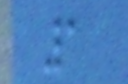1
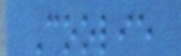Coolie
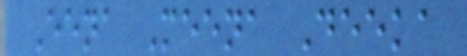Eena Meena Deeka
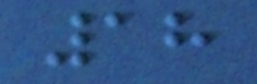18
